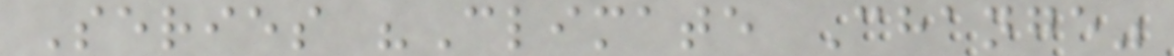Series "Climate Change"
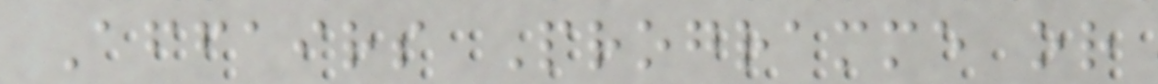Affairs Programme or
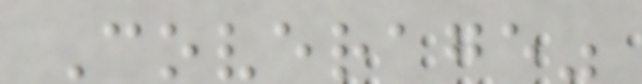Coverage"
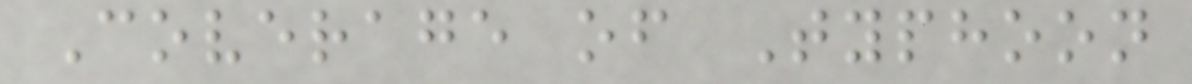Coverage of Typhoon
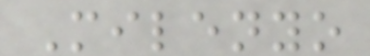Milenyo
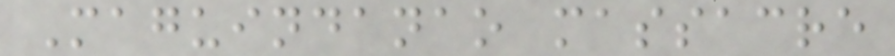Maguindanao massacre
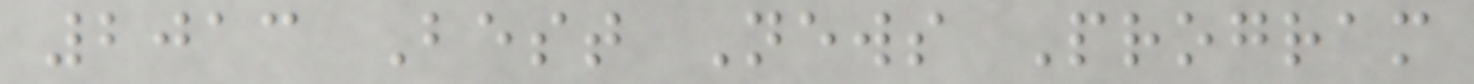2013 Best News Program
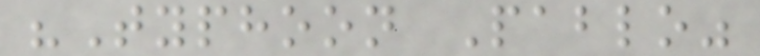"Typhoon Pablo"
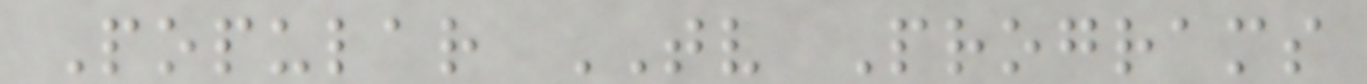Popular TV Programs
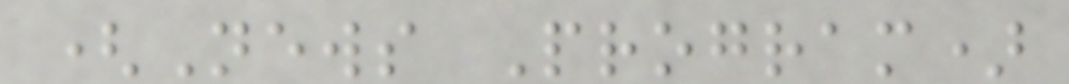(News Program)
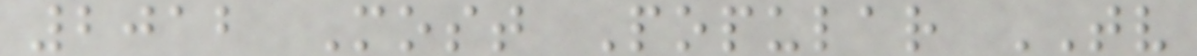2012 Most Popular TV
